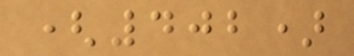(402)
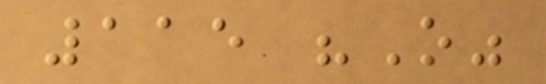115 "O"
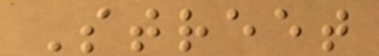Street
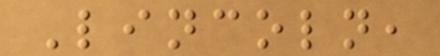Lincoln,
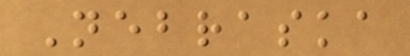Nebraska
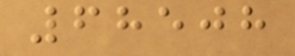68508
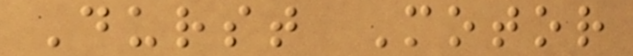Durst Motor
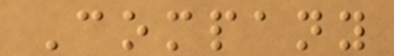Company
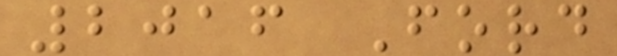2016 Ford
